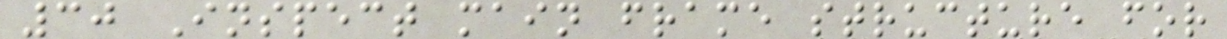30 Inspect main frame structure for
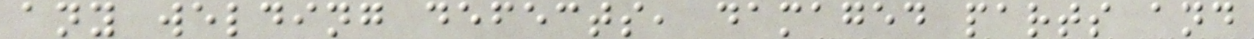any welding defects, damaged parts and
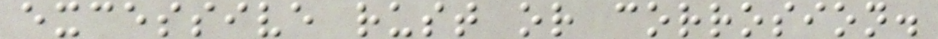excessive rust or corrosion.
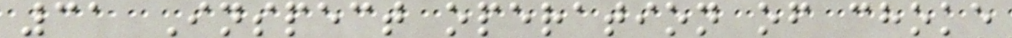31 Inspect operation of choke
